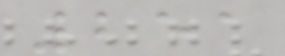251
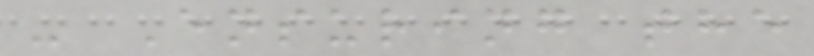- Ensuring the
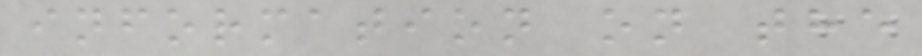information on the
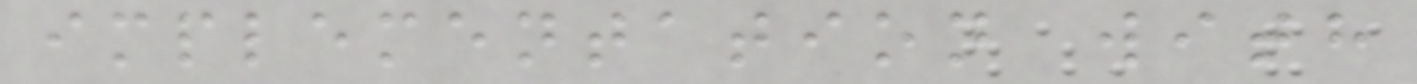implementation with
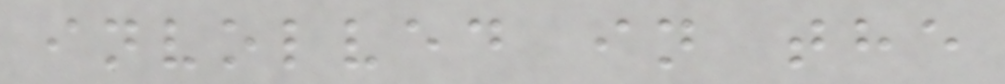involved in the
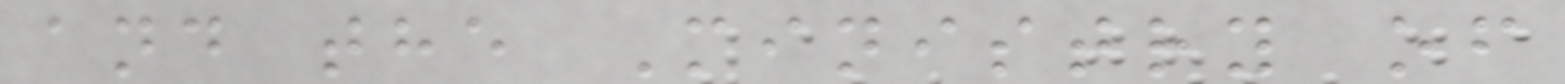and the Ministry of
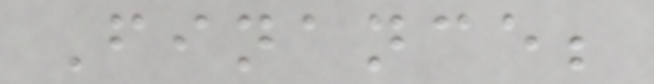Finance;
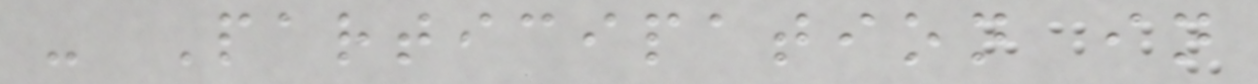- Participation in
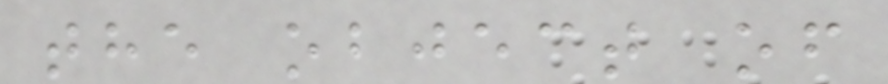the object of
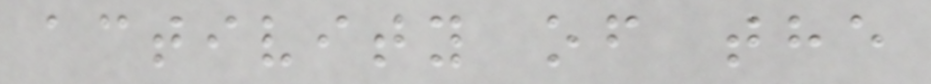activity of the
